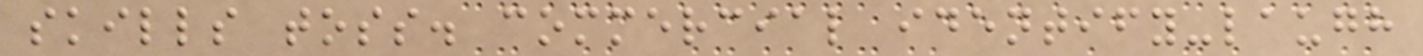skills toss. commercial identify-laugh
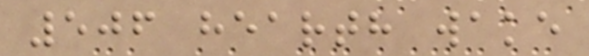506 hearth wake
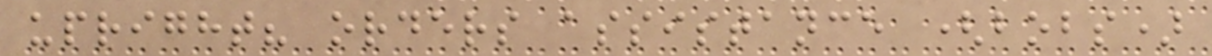upright? orders assistance (bobs)
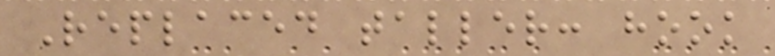Replaced taller: hook
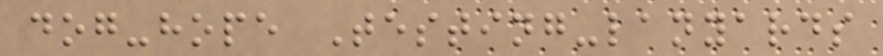dog-hope Testing-lanyards
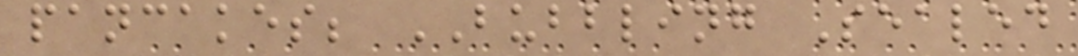pancakes; BUBBLING Sealed
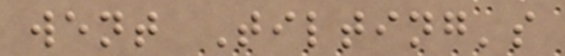went Tilting's
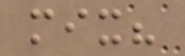mix?
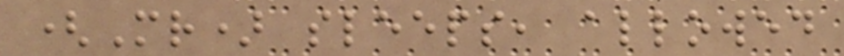(Mr) sleeps, allowed
